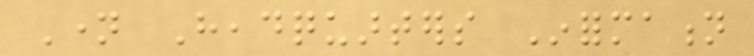Name Headquarters Information
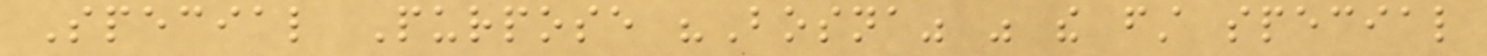Special Purpose "Bosna" was the first special
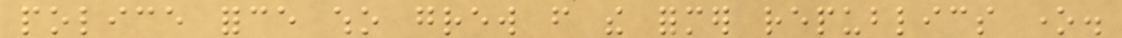police force who grew from the former republics one.
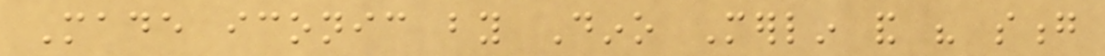Made iconic by Dino Merlin and his song
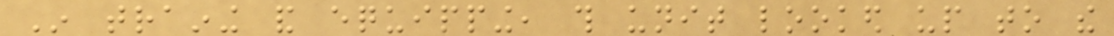In training and equipping, this unit looked up to the
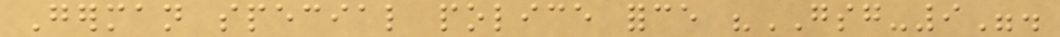German special police force "GSG-9".
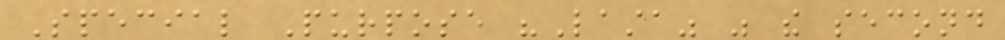Special Purpose "Lasta" was the second
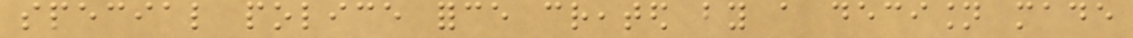special police force created by a decision made
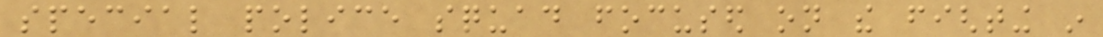special police squad focused on the fighting in
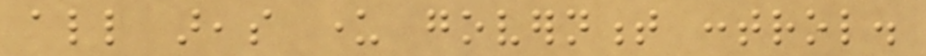all areas under government control.
